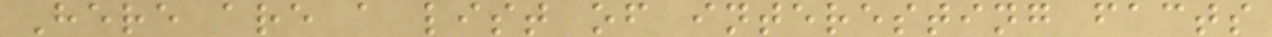Here are a list of interesting facts
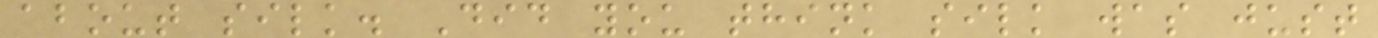about silk. Did you think silk was just
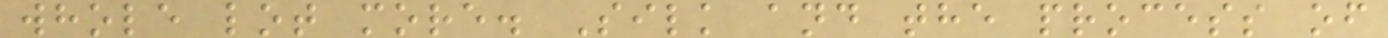whole lot more. Silk and the process of
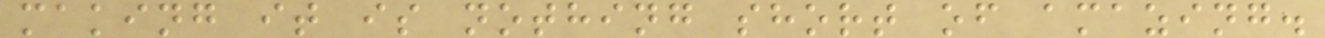making it is nothing short of amazing.
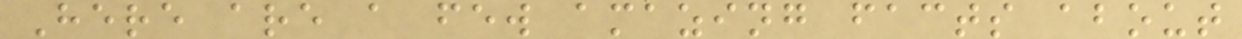Here are a few amazing facts about
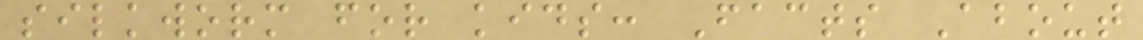silkworm for kids: Facts About
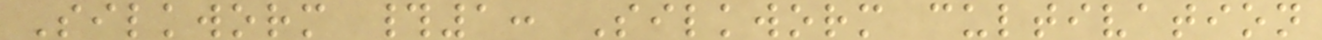Silkworm #1: Silkworm cultivation
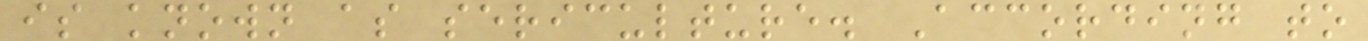is known as sericulture. According to
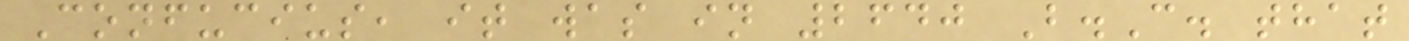Confucius, it was in 2640 B.C. that
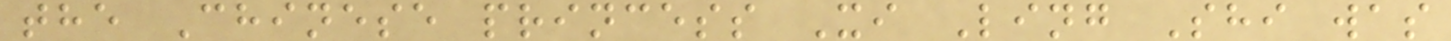the Chinese princess Xi Ling Shi was
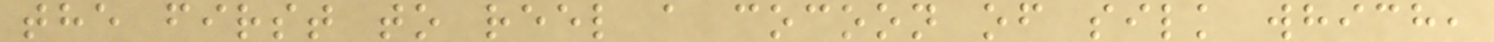the first to reel a cocoon of silk which,
